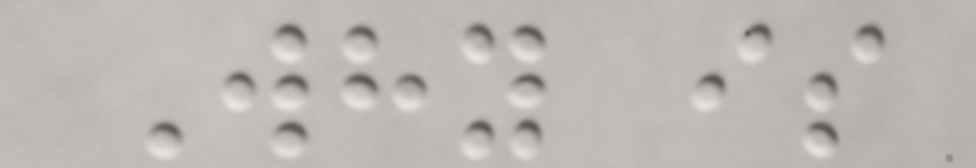Why is
